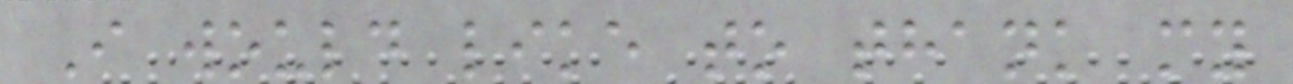I would like to thank my
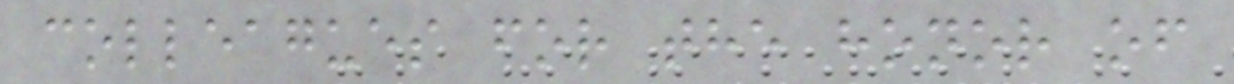colleagues for the honor of
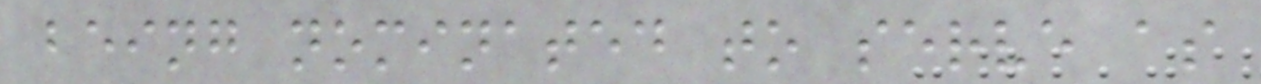being nominated to serve as
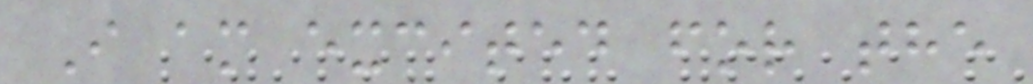I am excited for the
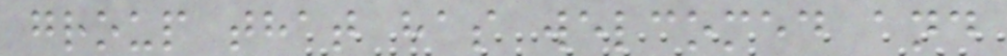group that has welcomed and
